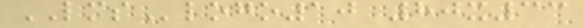LMSlogo10 80x33
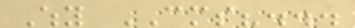Why CMS?...
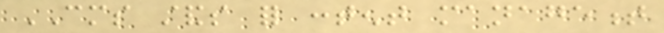CMS stands for content management
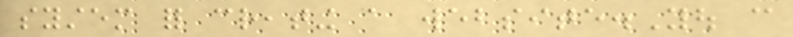system for creating a website.You can
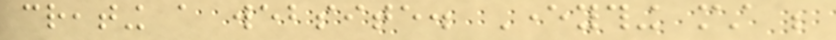creating a website. Everything must be
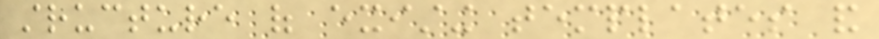structure of existing templates and
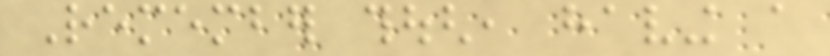Remember though, having a
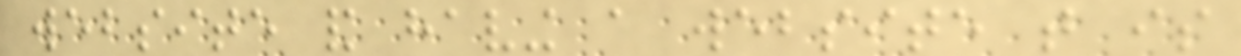website and having a website that is
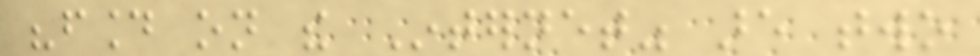"found on the Internet" are two
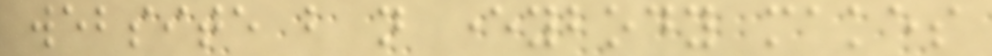website but not everybody makes
